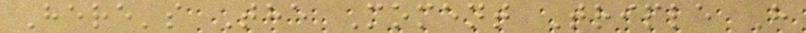Here's The Moment Triple H
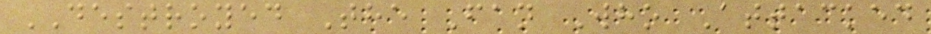DESTROYED The Fan Who Attacked
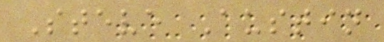Steve Austin
